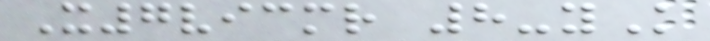X7vicmr 8-yK
